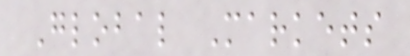Global Markets
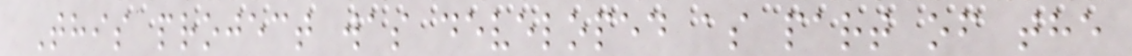This project was developed as part of the
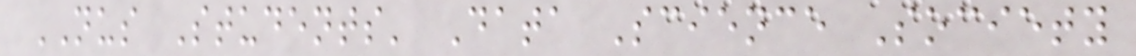NUS Students' Data Science Society
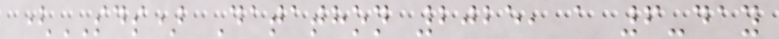(SDS) Datathon 2025, a 6-day
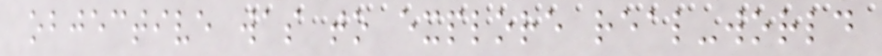objective was to explore real-world
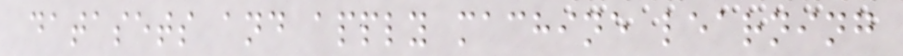datasets and apply machine learning
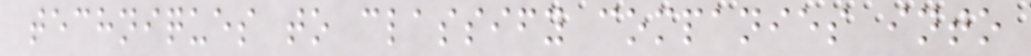techniques to classify companies into
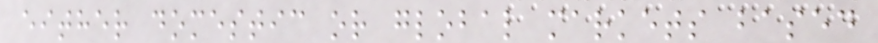either domestic or global markets based
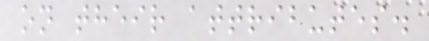on their attributes.
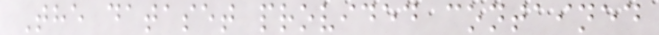The dataset provided contained
